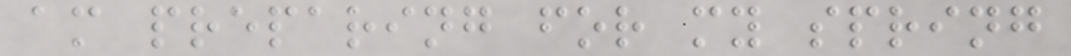am preparing for my spring
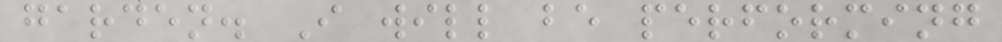garden. I will be performing
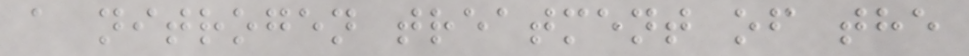a nitrogen treatment of the
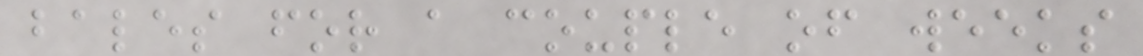bales for a couple of weeks
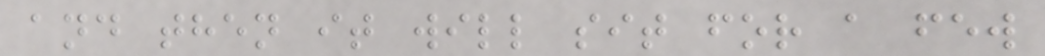and then it will sit for a few
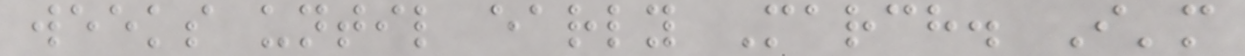weeks until early March. I'm
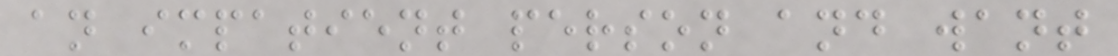an impatient person and want
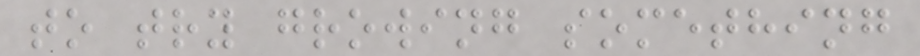to try growing something
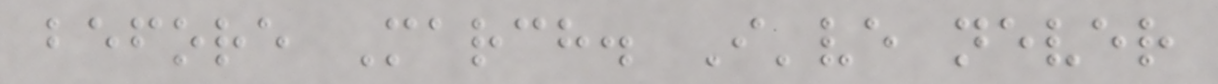before March. I've never
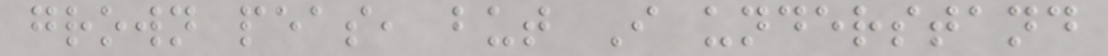grown peas, but I understand
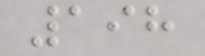198
